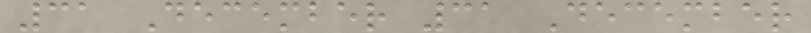31 December 31 December
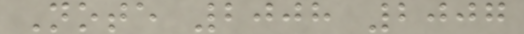Note 2008 2007
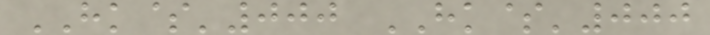HK$'000 HK$'000
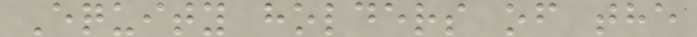Equity holders of the
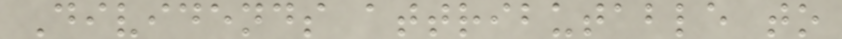Dividends attributable to
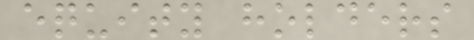equity holders
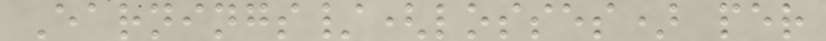Earnings/(losses) per
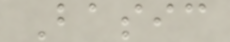Basic
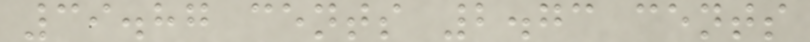39.87 cents 2.73 cents
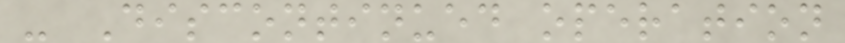- Discontinued operation
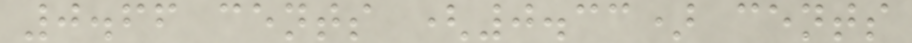0.66 cents (0.33) cents
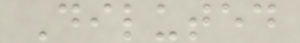Diluted
